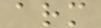arm
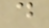d
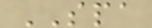SPA
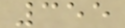355
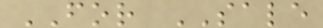FOR SALE
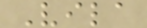Vila
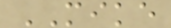MIKE
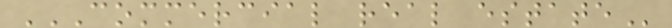COMMERCIAL REAL ESTATE
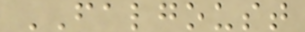FALGOUST
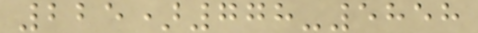225)778-5858
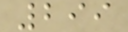299
